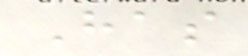Has
